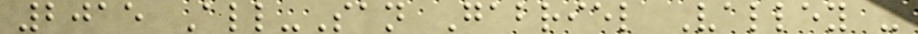2015 All-San Gabriel Valley -
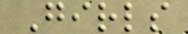Girls
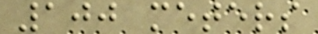100 meters
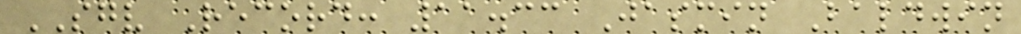SGV Record: 11.33 Jasmin Baldwin
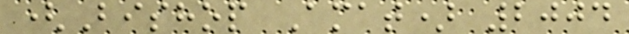(Bishop Amat) 2004
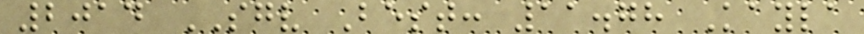2014 SGV Best: 11.78 Kayla
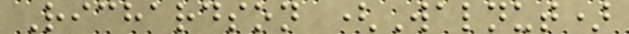Richardson (Walnut)
